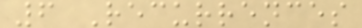6 Recurrences
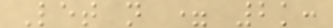Let n = 2k:
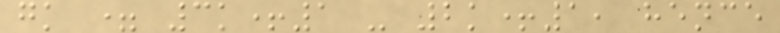gk = 3k+1 - 2k+1, hence
